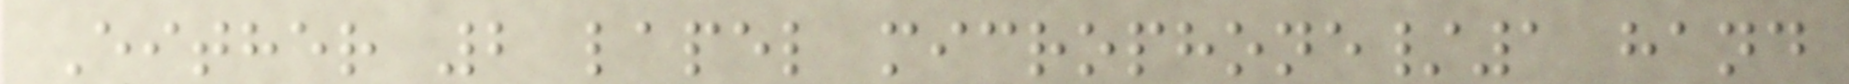Either 2 lapel microphone/1 hand
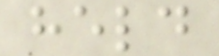held
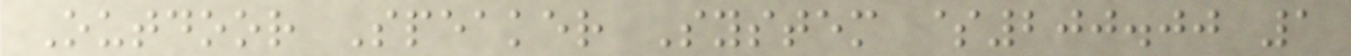Outdoor Speaker System $200.00 1
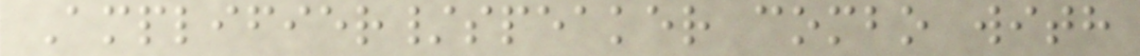Amplifier/speaker combo with
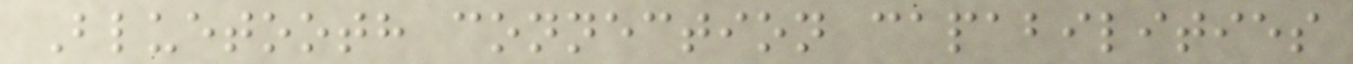Bluetooth connection capabilities
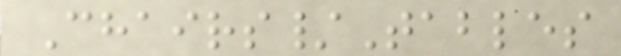Chairs/Tables
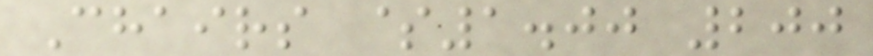Chairs $1.00 200
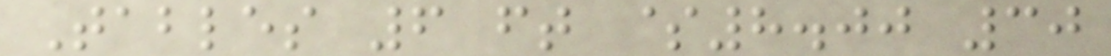Tables 6 ft $8.00 30
